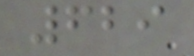629
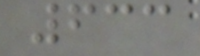633
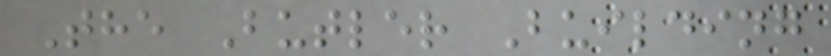The Butler Building
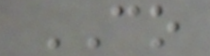CO
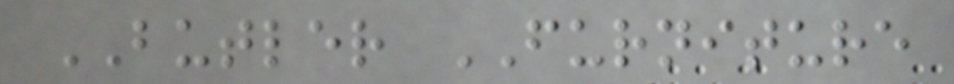BUTLER FURNITURE
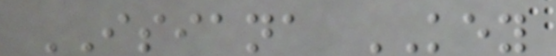ISIANA KEY
